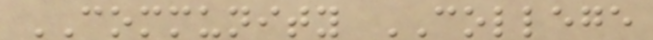COMMUNITY COLLEGE
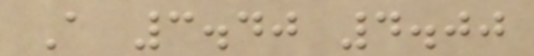A 3.40 4.00
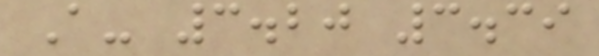A- 3.20 3.39
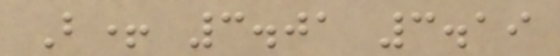B+ 3.01 3.19
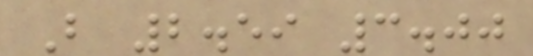B 2.59 3.00
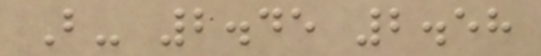B- 2.45 2.58
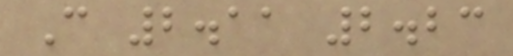C 2.11 2.23
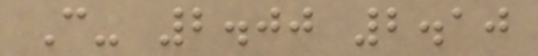C- 2.00 2.10
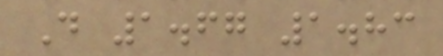D 1.67 1.83
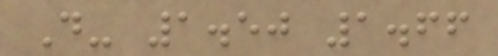D- 1.50 1.66
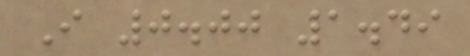I 0.00 1.49
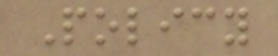Policy
